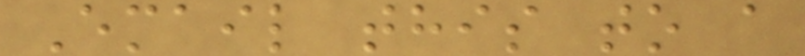Email this to a
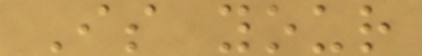Is your
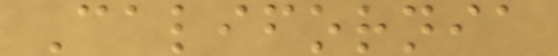California
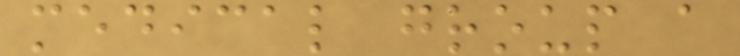medical group a
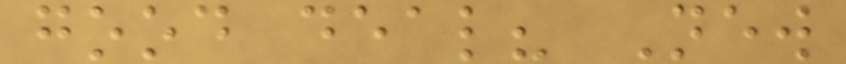good deal? New
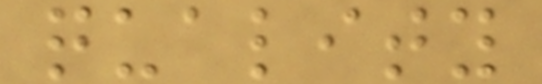quality
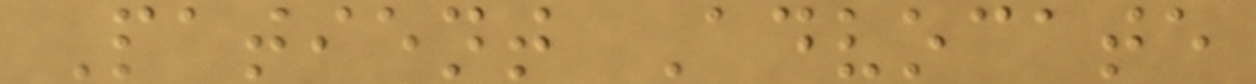Patient Advocate
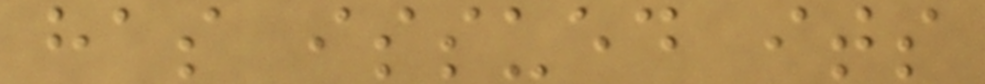has issued its
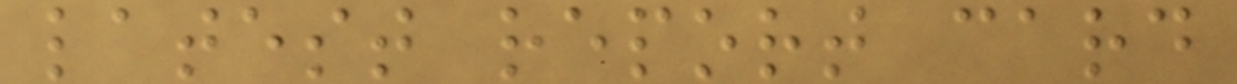latest report card
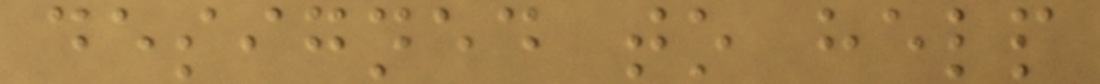designed to help
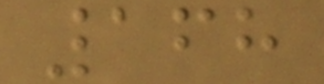168
